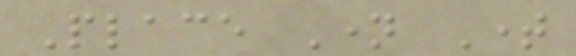Place Name Time
